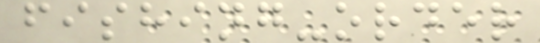fishing-order
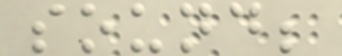sound;
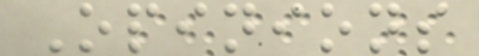Opinions
